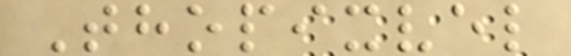Thopixvel
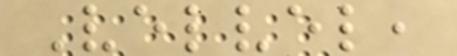Velvel,
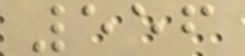556
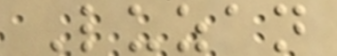Luzan
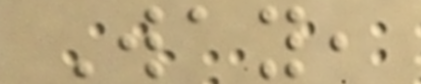Way,
